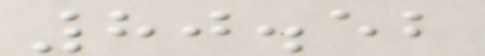80.52
